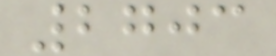2703
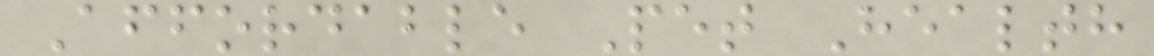Affordable Pet Health
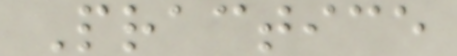Practice
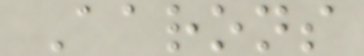Aarons
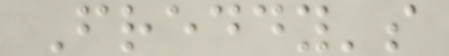Freddy's
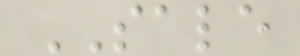SALE
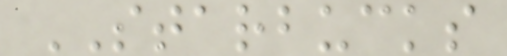STARBUCKS
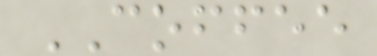COFFEE
